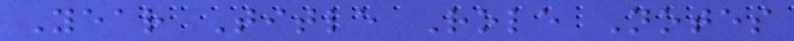Year Title Role Notes
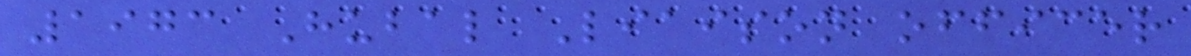1973 Hubal Liaison officer
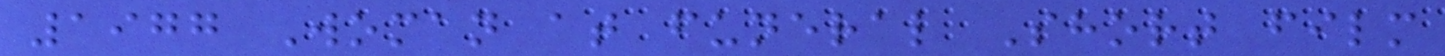1977 Woman at funeral Short film
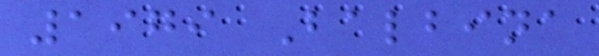1979 Balbina
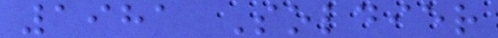1981 Soldier
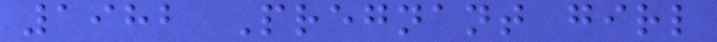1982 Pregnant girl
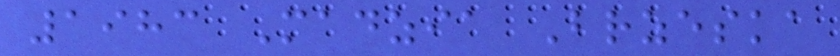1983 Madzia Brzeska
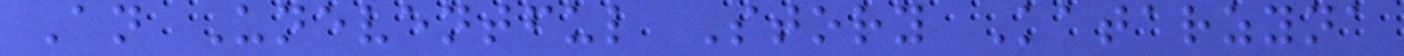An Uneventful Story Katarzyna
